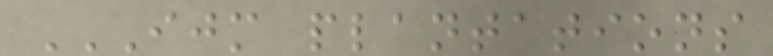IJM PLANTATIONS
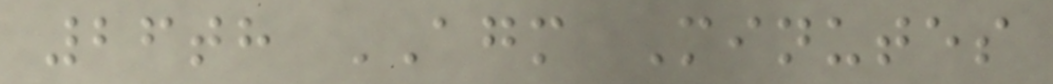26th AGM Minutes
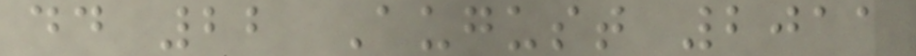dd 22 August 2011
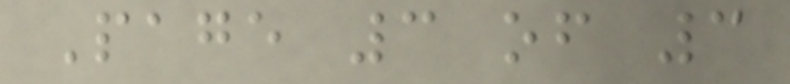Page 3 of 3
